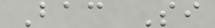Bac Si
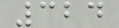324
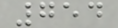754
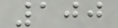100
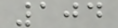104
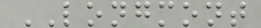LONGMONT
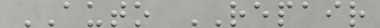AUTO REPAIR
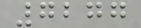7277
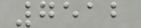7512
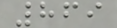869
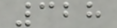328
